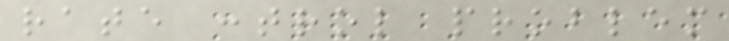rate control problem
